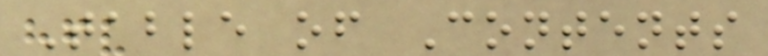Table of Contents
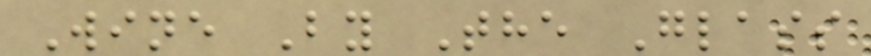Wine By The Glass
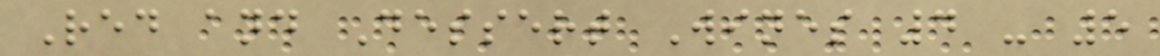Red and Dessert Wines 4 - 5
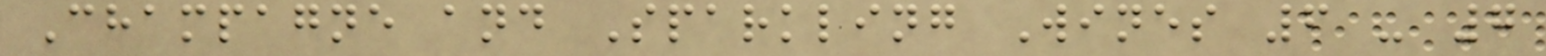Champagne and Sparkling Wines 6 - 7
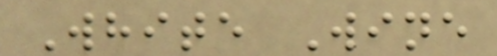White Wine
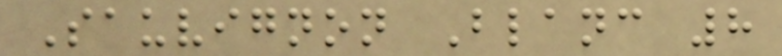Sauvignon Blanc 8
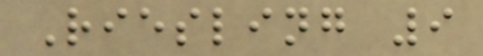Riesling 9
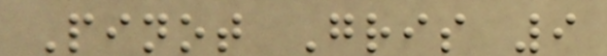Pinot Gris 9
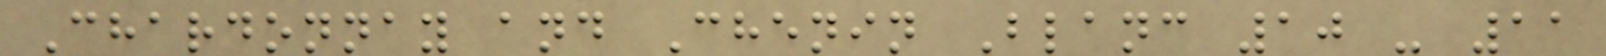Chardonnay and Chenin Blanc 10 - 11
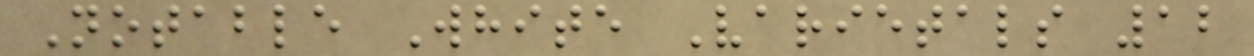Notable White Varietals 12
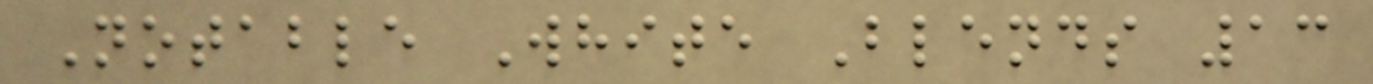Notable White Blends 13
